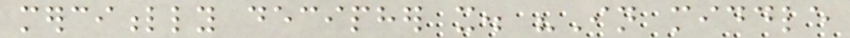mercifully decipher it. "In middle
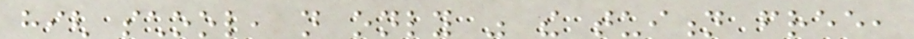high school, not only was the tuition free,
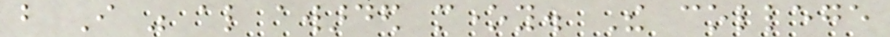but I was also awarded money. The college
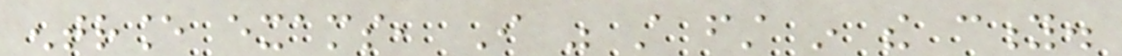entrance exams, I was still first in the city.
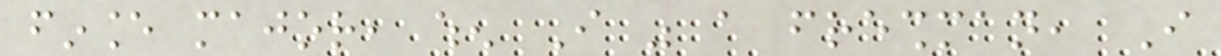finance major, when I was a freshman, I
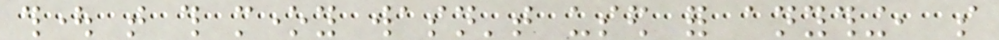thought that this money wasn't used for anything, so
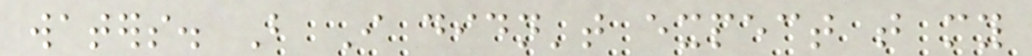waters. But I didn't expect that my
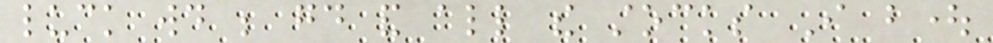luck would be good and all the stocks I bought
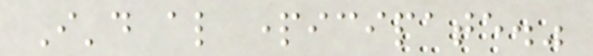I'd also participate."
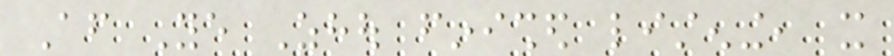After Ye Zhou finished listening, it
